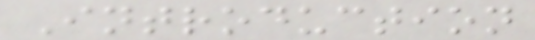Introduction
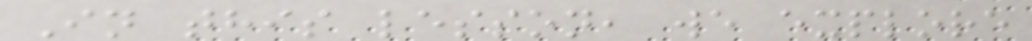In this lesson, we explore
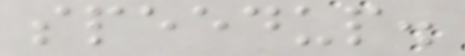speedup.
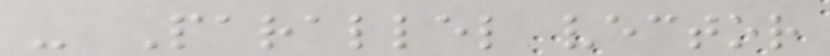- Parallel vector
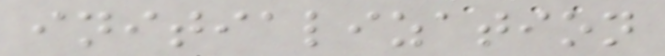initialization
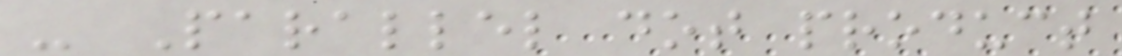- Parallel dot product
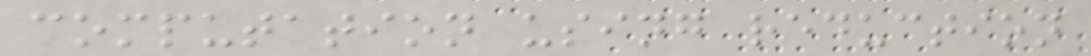computation using reduction
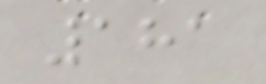181
